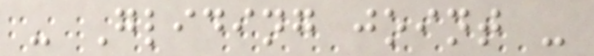- Gliding joint -
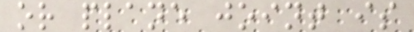or plane joint is
